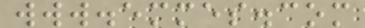www.emmes.com
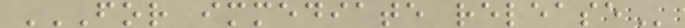FOR IMMEDIATE RELEASE
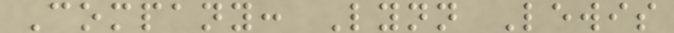Company: Lynn Lewis
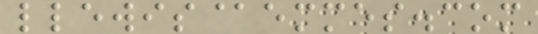llewis@emmes.com
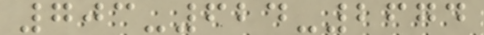703-624-2674
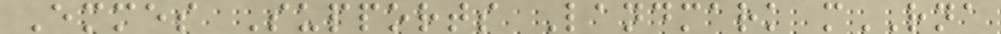Emmes Supports Landmark mRNA
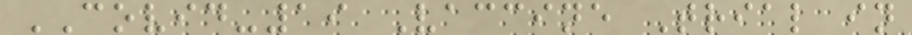COVID-19 Vaccine Trial in
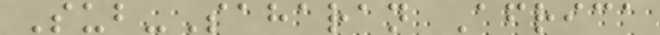Sub-Saharan Africa
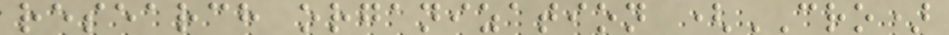research organization (CRO)
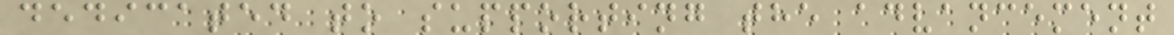dedicated to supporting the advancement
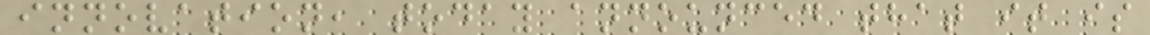innovation, today announced that it is
